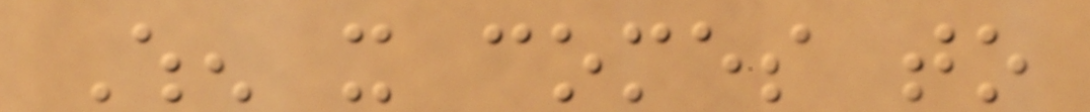When it comes to
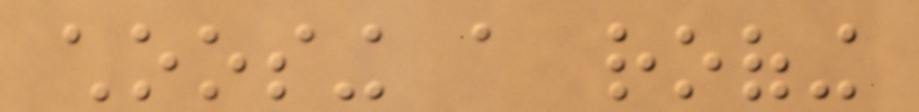choosing a roofing
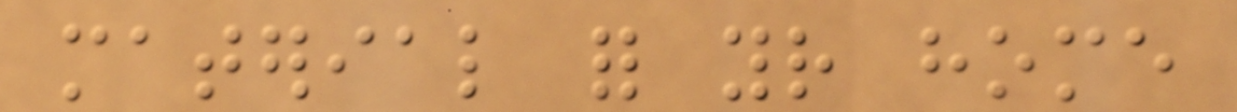material for your home
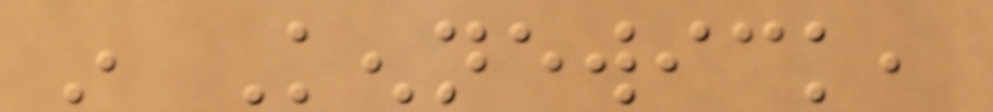in Kennewick,
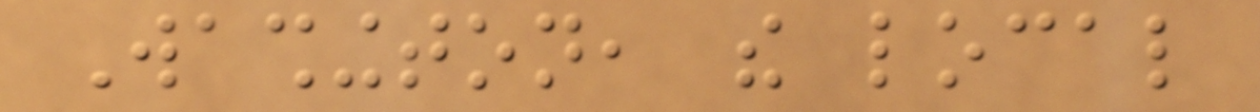Washington, the local
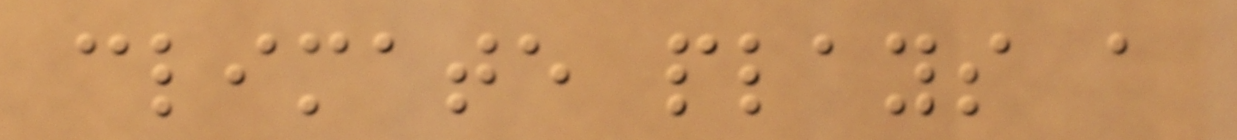climate plays a
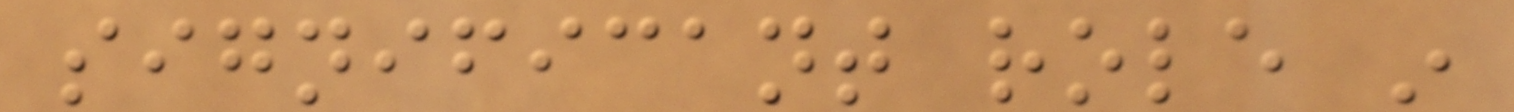significant role in
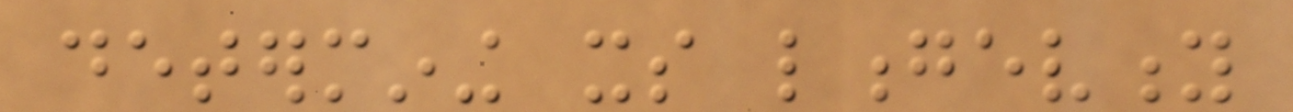determining its longevity
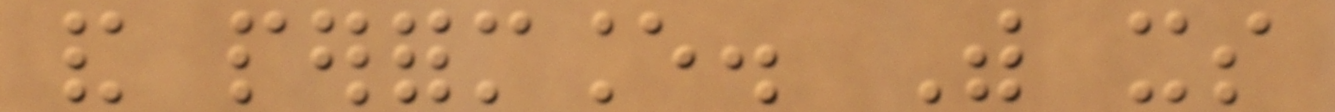and performance. With its
